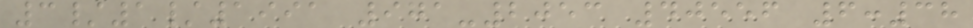3/1/1991 971-2053 40556 6:38
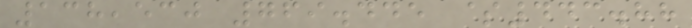138,530 769.445 $443.88
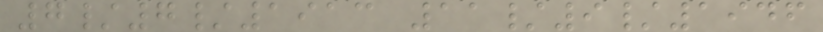7/7/1913 11/9/1946
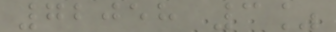72058 3%
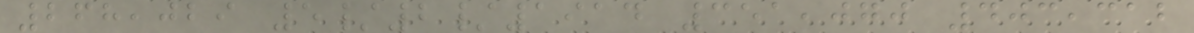268,029 5/2/1914 351,070 403,312
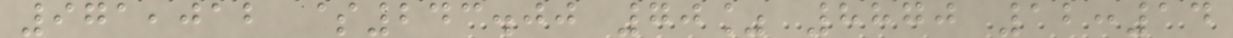971,012 $243.00 70% 8870 12:14
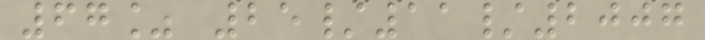67% 25/11/2007
